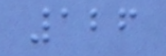126
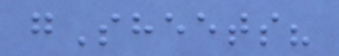gSheets?
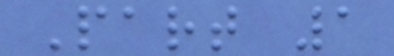Part 1
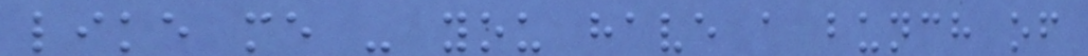like me - you have a bunch of
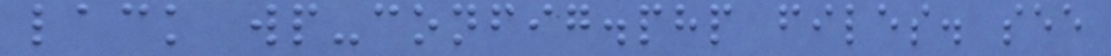lack wp-config.php files. see
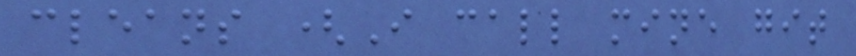cleans (I call mine git
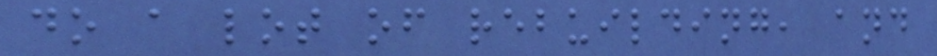do a lot of rebuilding, and
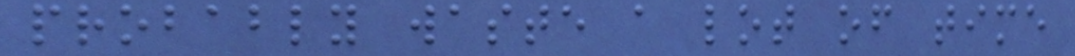probably waste a lot of time
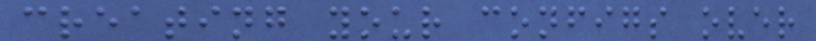creating your configs over
